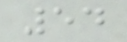54
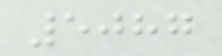5087
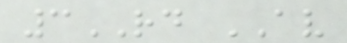3RD AV
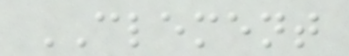CLEMENT
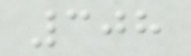308
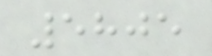5805
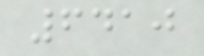6410
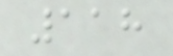118
